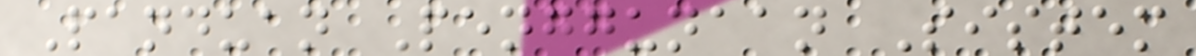Panduan Penggunaan Sistem
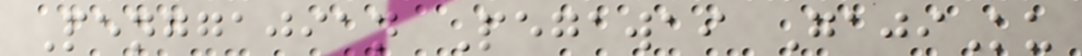Penggajian Pegawai GajiKu
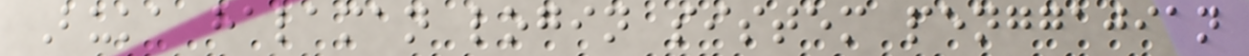Buka halaman login sistem penggajian
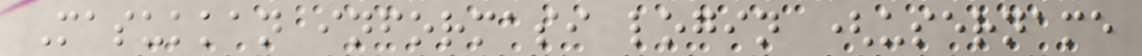Masukkan informasi login (username
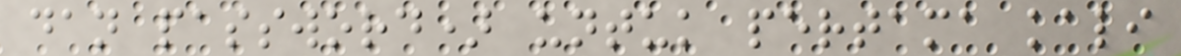dan password) untuk pertama kali
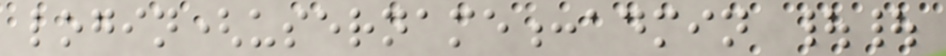login(username:admin ||
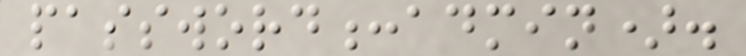password:admin).
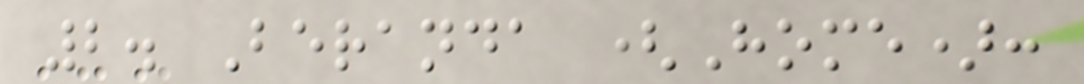2. Beranda (Home):
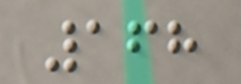168
